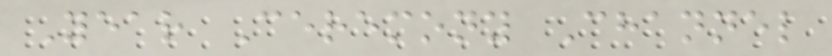Year Ceremony Channel
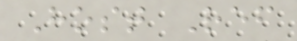Host Ref
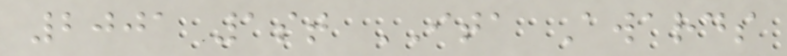2001 1st ITA Awards
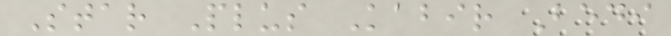Star Plus Kabir Bedi
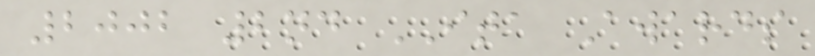2002 2nd ITA Awards
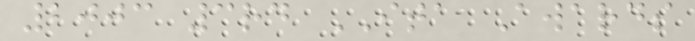2003 3rd ITA Awards
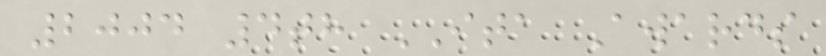2004 4th ITA Awards
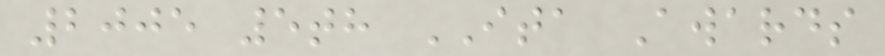2005 5th ITA Awards
